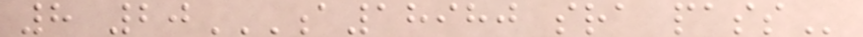8 20A18980 SRA PASS
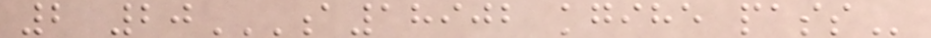2 20A18902 KGIHE PASS
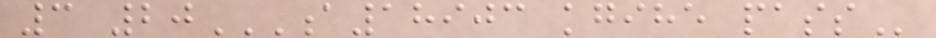3 20A18903 KGIHE PASS
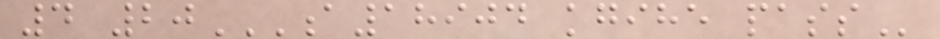4 20A18904 KGIHE PASS
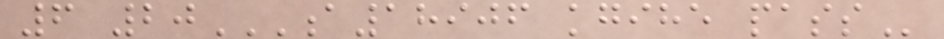6 20A18906 KGIHE PASS
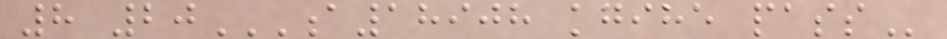8 20A18908 KGIHE PASS
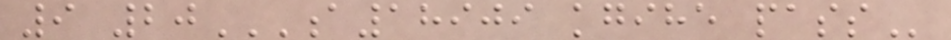9 20A18909 KGIHE PASS
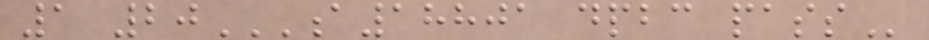1 20A18801 DPBC PASS
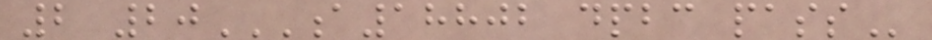2 20A18802 DPBC PASS
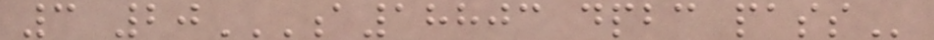3 20A18803 DPBC PASS
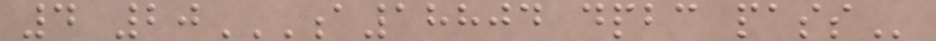4 20A18804 DPBC PASS
